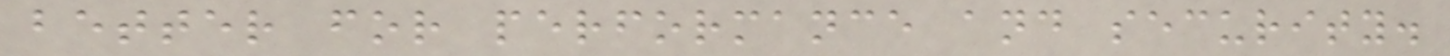better for performance and security.
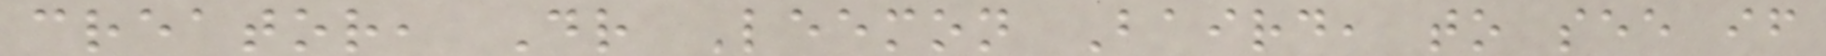creator, Dr Leemon Baird, to see if
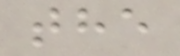the
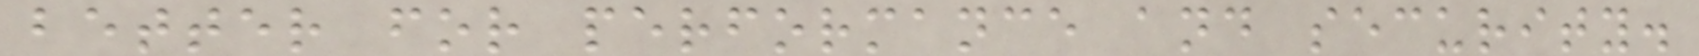better for performance and security.
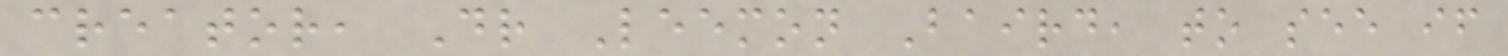creator, Dr Leemon Baird, to see if
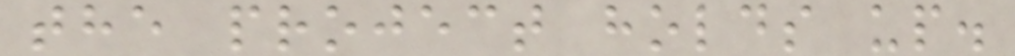the project holds up.
